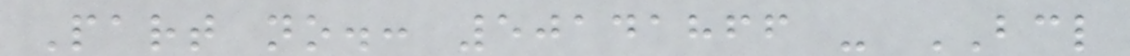Part no.: 50141866 - BCL
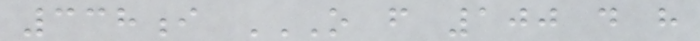338i O F 100 D H
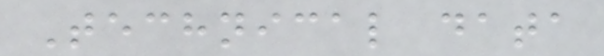Technical data
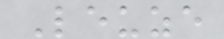Leuze
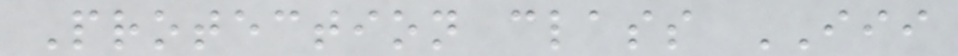Protection class III
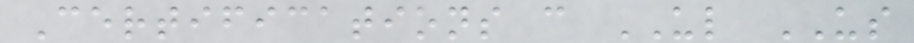Certifications c UL US
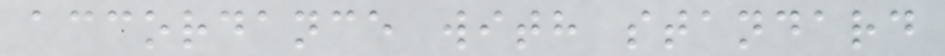accordance with standard
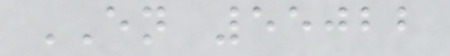EN 55022
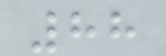88
